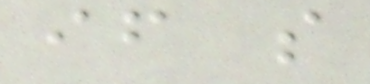if s
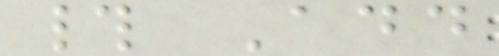# Add
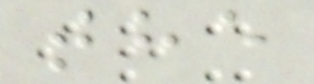the
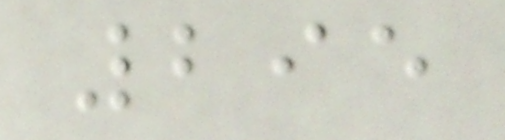295
